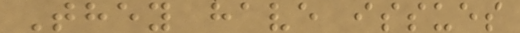They have issues
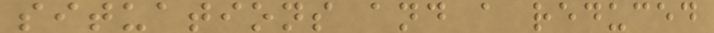situations and a reduced
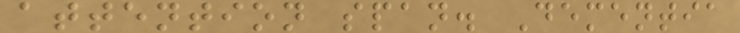attention span. Dementia
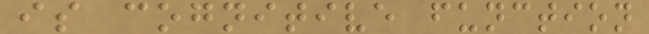is cognitive function
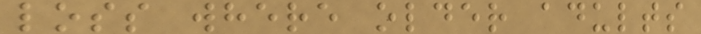loss where older adults
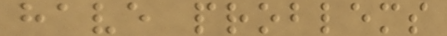have problems
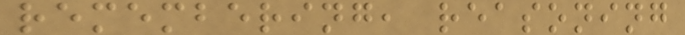remembering, reasoning
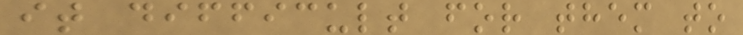it difficult for them to
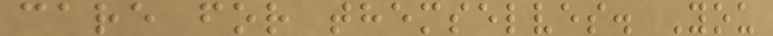care for themselves. You
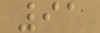91
